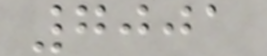7001
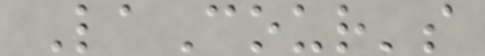LaCour's
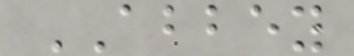ABBEY
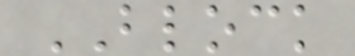BLOCK
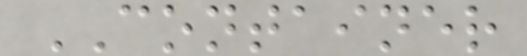CONTAINER
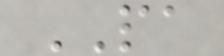PA
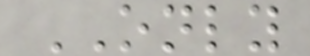ONLY
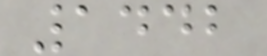1442
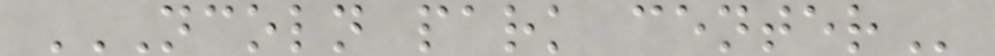NCOLN PARK CENTER
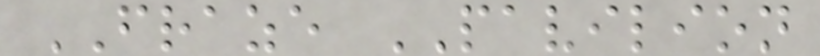FRAZE PAVILION
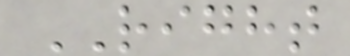RIGHT
